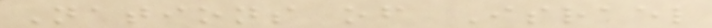Nations of Israel
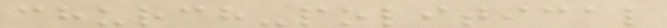church-political
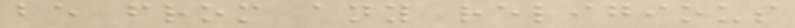be from any religious
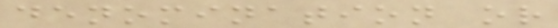denomination or
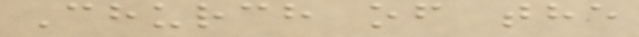Church of the
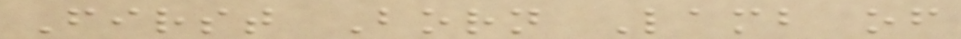First Born Lamb of
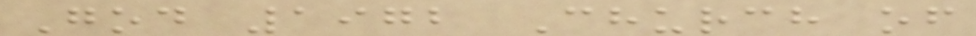God 1972 Church of
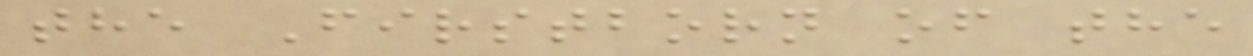the Firstborn of the
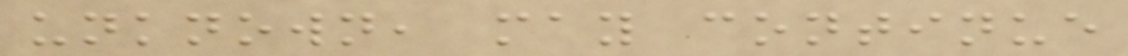unknown, may continue
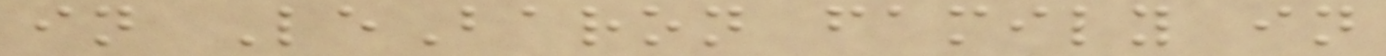in LeBaron family in
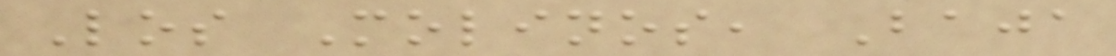Los Molinos, Baja
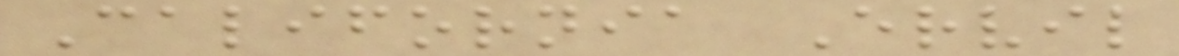California Ervil
